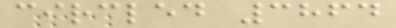circled 3864
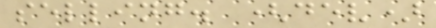selling. (dev)
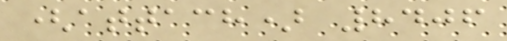(attach) 8406
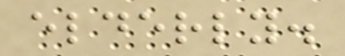elderly.
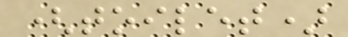(toilet)
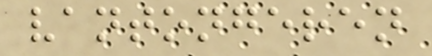vantongeren
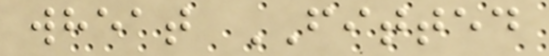wheat FITTED
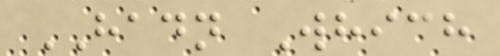HADN Which
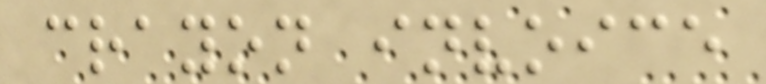crayon invoice
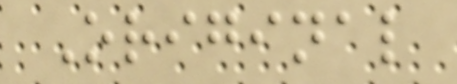Original
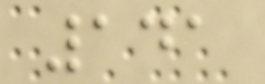141
